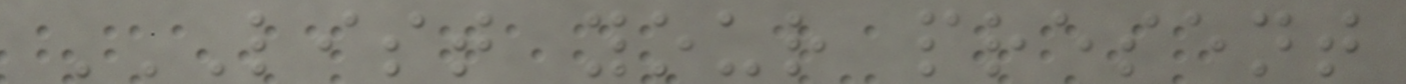LIST YOUR PRESENT
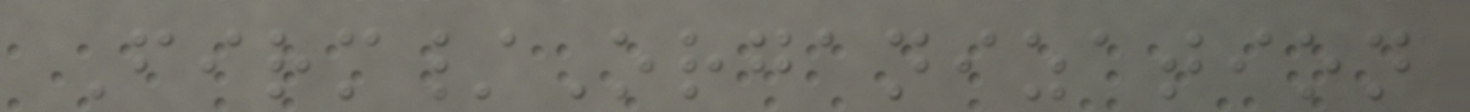Firm/Organization
